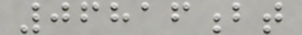06816bt
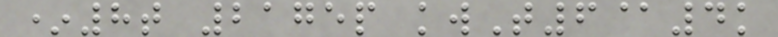*8t 2175p kwT6@4k
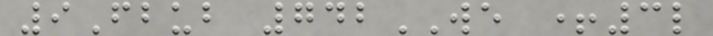9Fbub 742WE +3l
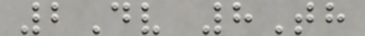2Dv 8Th
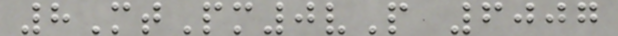8MtPm0vP 6007
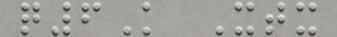q6K Xtx
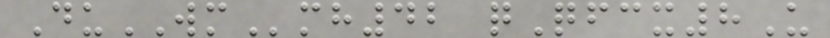DuWMmh42 qQfcx8U
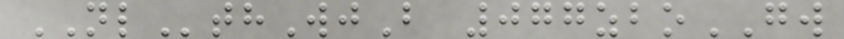NLthWjB 077zboGW
